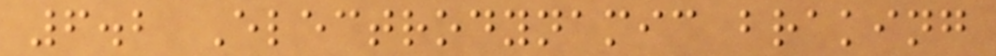6.2 Electrodynamic braking
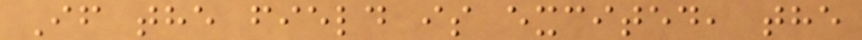If the field is excited, the
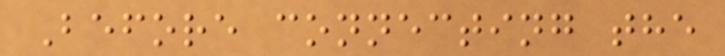Before connecting the
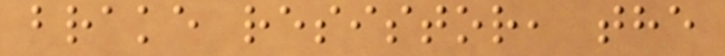brake resistor, the
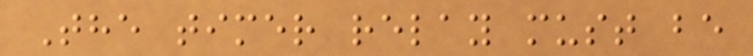The timer relay must be
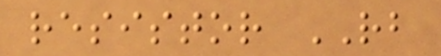resistor RB
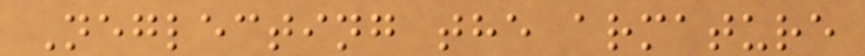Neglecting the armature
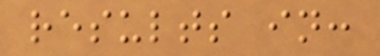results in:
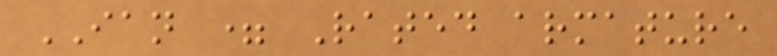IAN = Rated armature
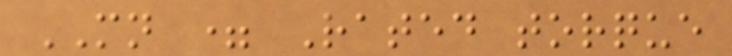MN = Rated torque
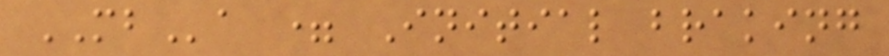MBa = Initial braking
